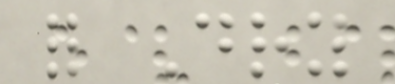for Dry
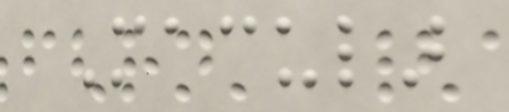Macular
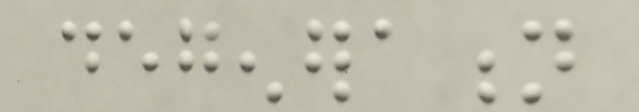degeneration
